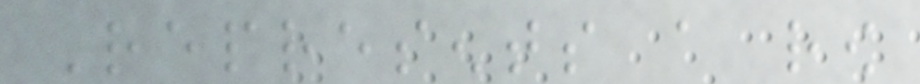Represents a row
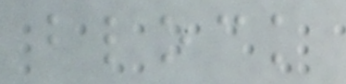block
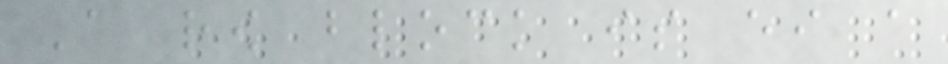A row block is either a
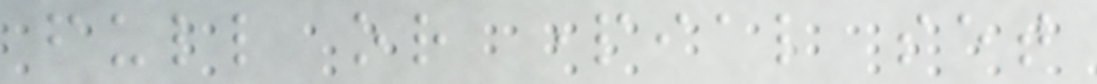full or partial set
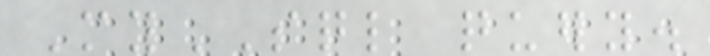MySQL query.
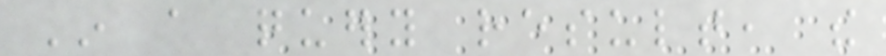In a query result, the
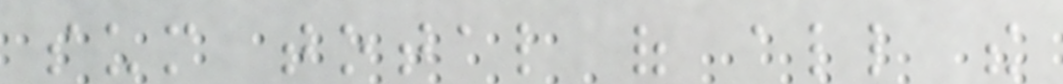sum total of all the
